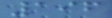196
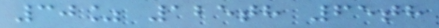30% 125th 65th
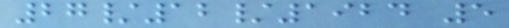27/12/1924 5
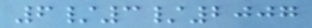6/3/2007
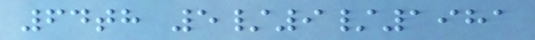64th 5/9/1981
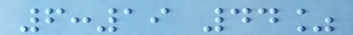6:19 44%
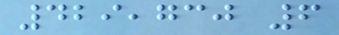429,730 6
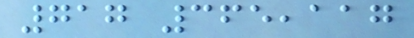717 365,117
